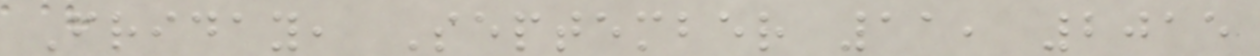Friday, September 11, 2015
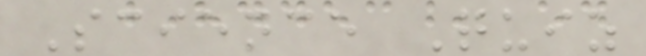Science Quiz
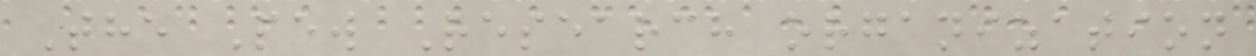The Pew Research organization
